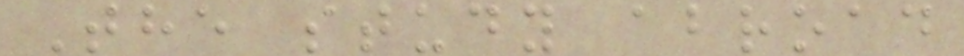The study abroad
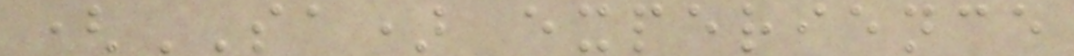(SA) experience
